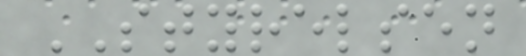STYRELSEN
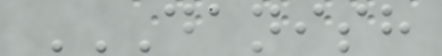DANISH
